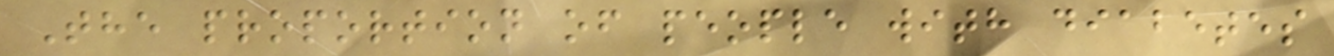The proportion of people with diabetes
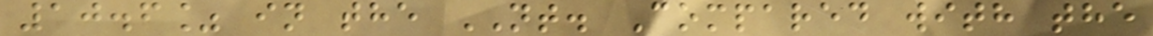10.6% in the NT. Compared with the
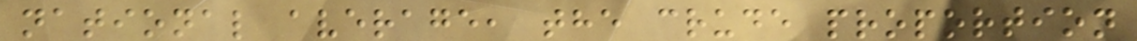national average, the crude proportion
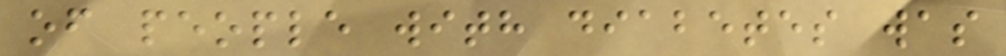of people with diabetes was
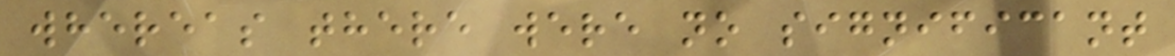whereas there were no significant
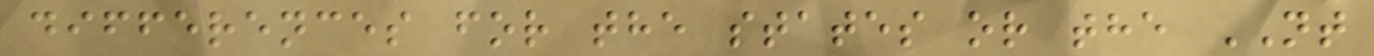differences for the states or the NT
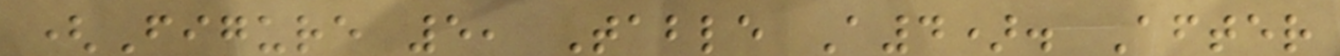(Figure 5, Table A4). After
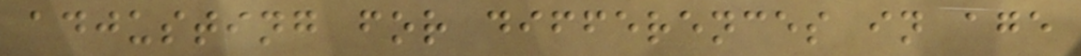adjusting for differences in age
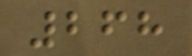268
